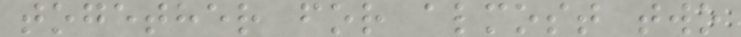together for almost two
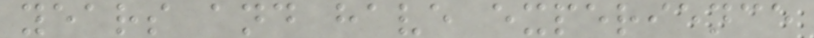years and have experience
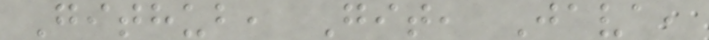Github, Git, Java,
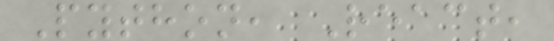Python, React,
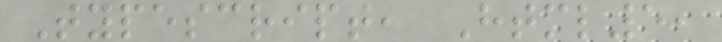Typescript, Html5,
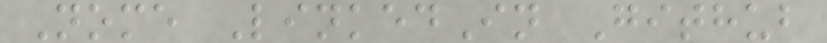Nome LinkedIn Github
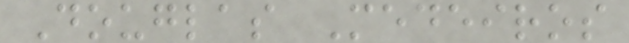Douglas Medeiros
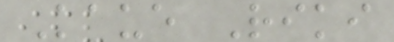Kaue Riki
